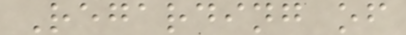Regarding of
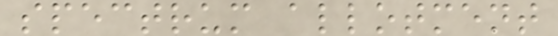spectrum allotment
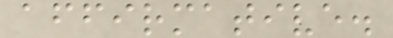affirmative.
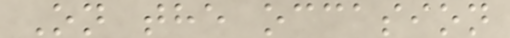On the occasion
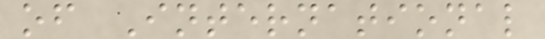of International
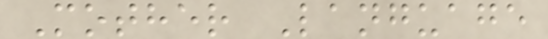Mother Language
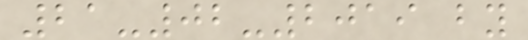21-02-2019 by
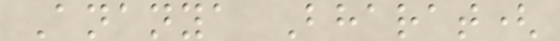Ananya Bharat(
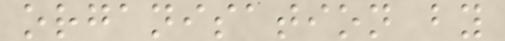organisation by
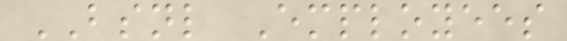BSNL Employees
